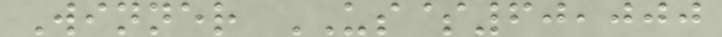Winner US$60,000
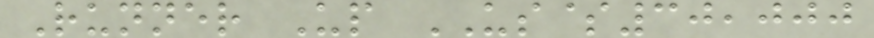Runner Up US$30,000
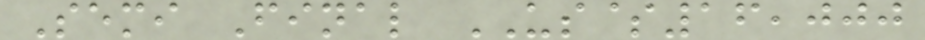Semi Final US$16,000
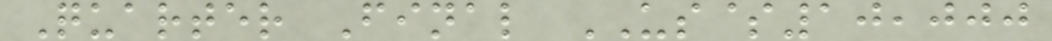Quarter Final US$10,000
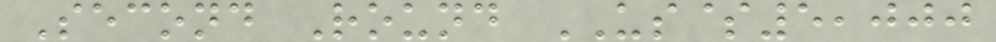Second Round US$5,000
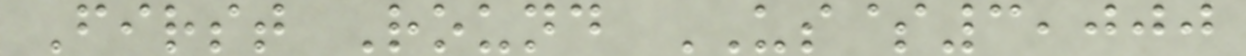First Round US$3,000
